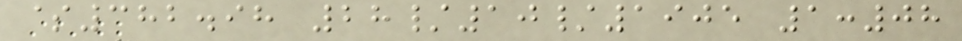$382.98 28/10/1905 1:08
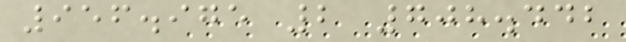956.975 2 708.442
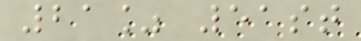21% 51st
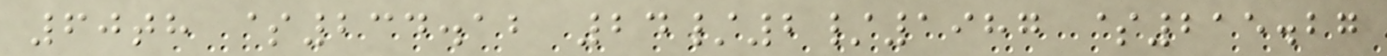60th $234.12 24/2/1987 $215.27
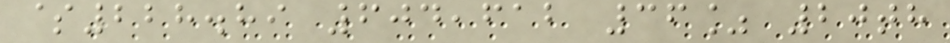$228.89 604,612 36% 20th
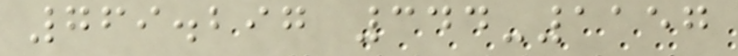769.297 344-1157
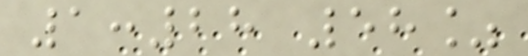1:28 58%
